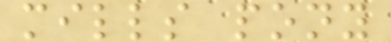mills pony
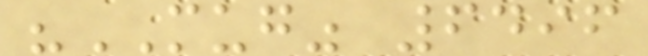"MUG" 6496
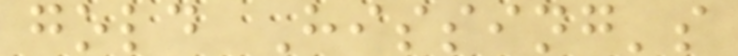gold Hissing's
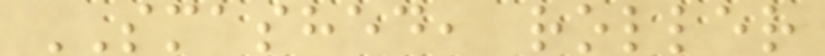SMASHED, roller
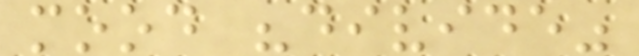mood "divide"
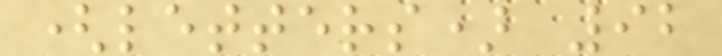(letters) 92
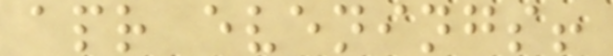apr evenings!
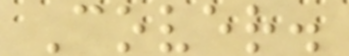Cover.
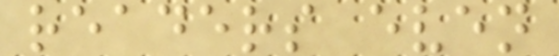readers even
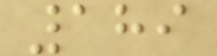189
